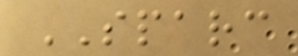SPARC
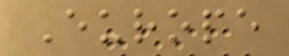Europe
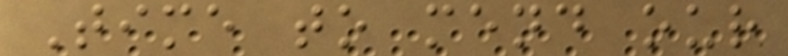Time to mend our
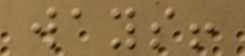ways!
